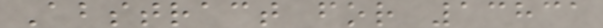Abstract for 13831
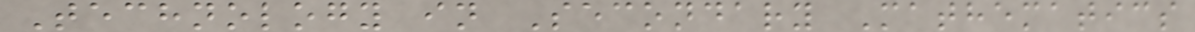Technology in Secondary Mathematics
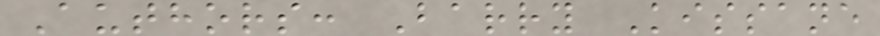Authors: Barry Kissane
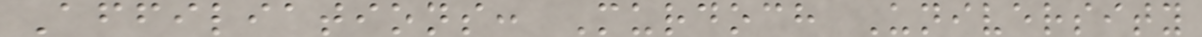Affiliations: Murdoch University
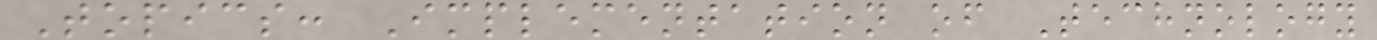Topics: Implementation of Technology
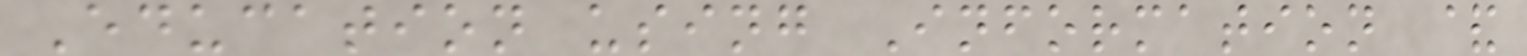Education using Information &
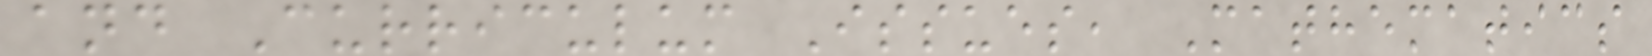and Curriculum Issues, Mathematics
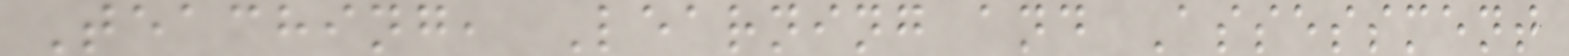Teaching, Learning and Assessment
